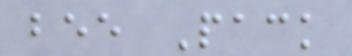bee Pack
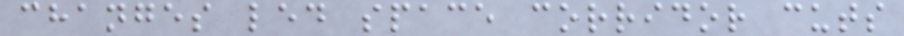changes led space corridor cuts
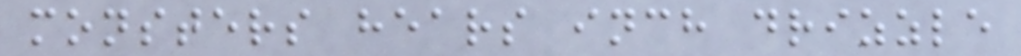monsters hears inch drizzle
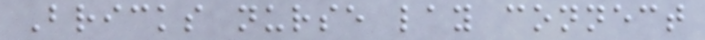Bricks nurse lay connect
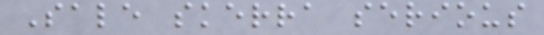Sale skerra serious
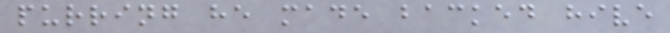purring he made backed hive
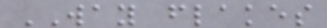WAY flakes
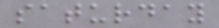saturday
